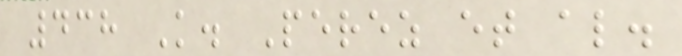438 K. Perez et al.
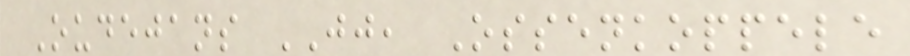Oudejans JJ, Ossenkoppele
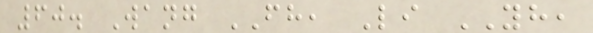60. Wang FH, Li YH,
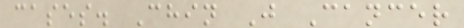cases. Chin J Cancer
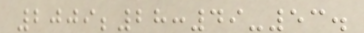2009;28:49-53.
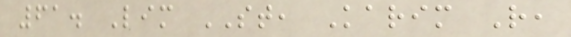61. Lim ST, Karim R,
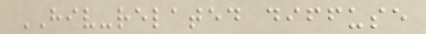HIV-related diffuse
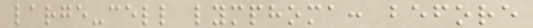large-cell lymphoma: before
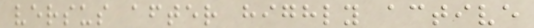versus after highly active
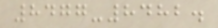8477-8482.
